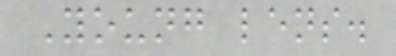Young lens.
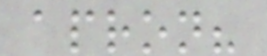apron?
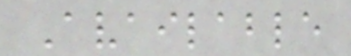Available
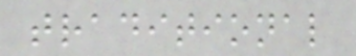traditional
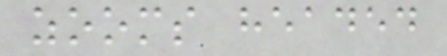zooms headed
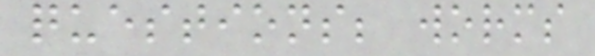questions; worms
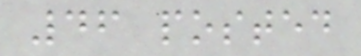46 posted
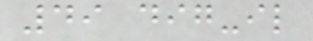49 dig-il
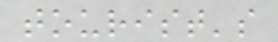tourist's
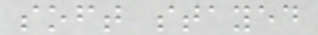soft stayed
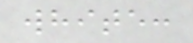white:
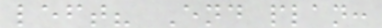left? End plan:
